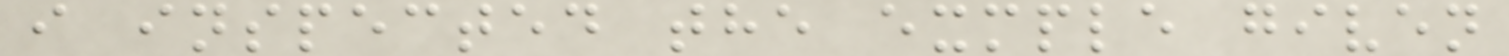i inspected the exmple given
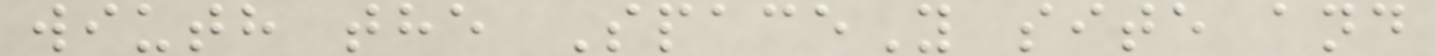wiuth the SpaceY site and
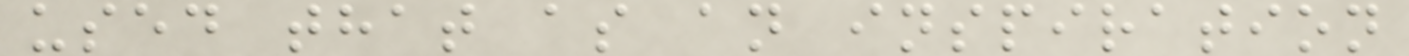used that as an inspiration
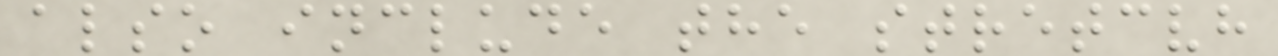also include the stretcvh
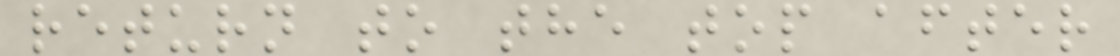return to the top after
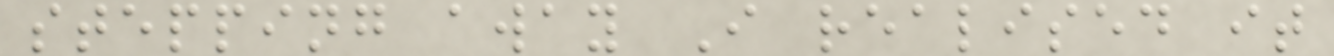stepping away I realised it
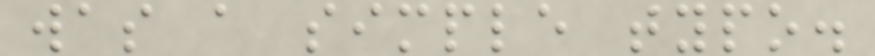was a simple typo.
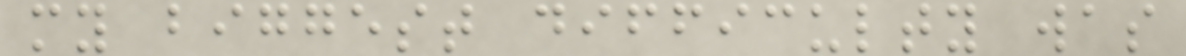my biggest difficulty was
